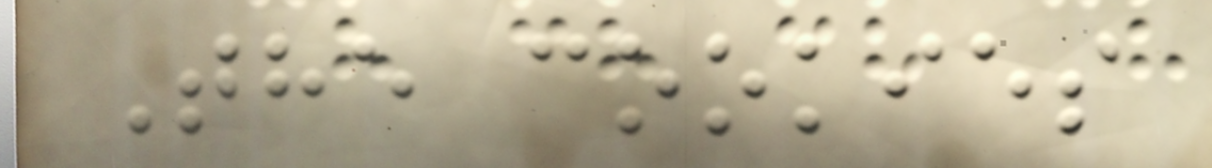The cookies
